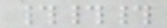###
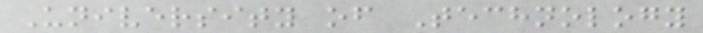University of Technology
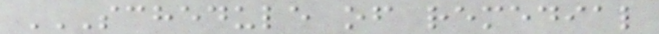SCHEDULE OF REMEDIAL
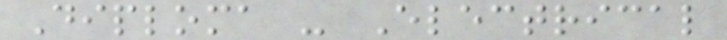Diploma - Electrical
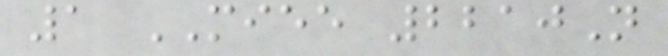1 MIEE 2210N
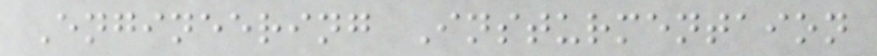Engineering Insturmentaion
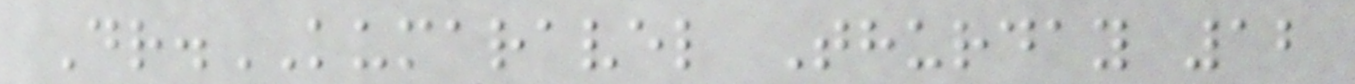Dr.KUMARAVEL Thurday 12
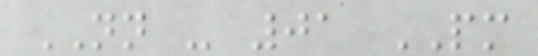NN - 01 PM
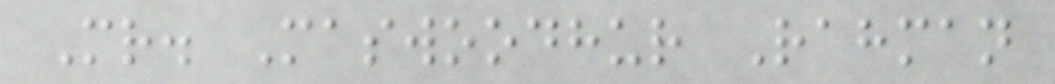Mr. Maswoodhur Rahman
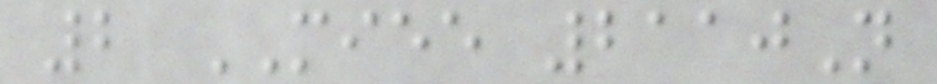2 MIEE 2110N
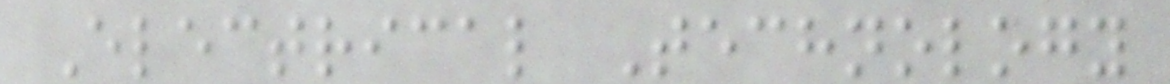Electrical Technology
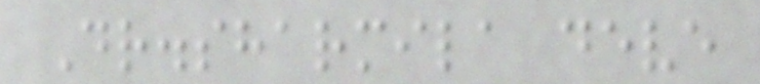Dr.sharmila deve
